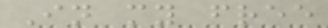In my free
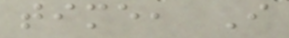time, I
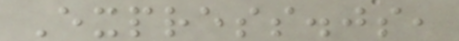Express.js,
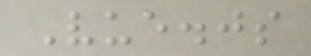Vue.js
